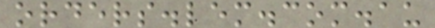orders.lem.com.au
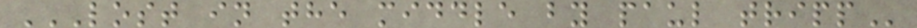LOST IN THE MIDDLE BY PAUL TRIPP
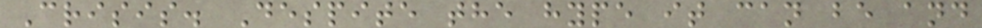Crisis. Despite the hype it can be and
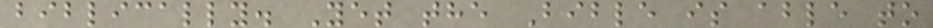biblically. Yet the Bible is able to
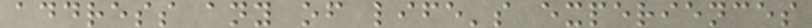address any of life's experiences
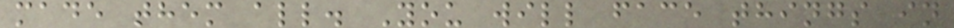made them all. You will face things in
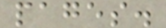pages.
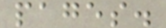pages.
